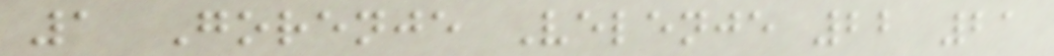1 Gorenje Velenje 22 21
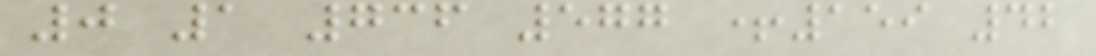0 1 736 577 +159 42
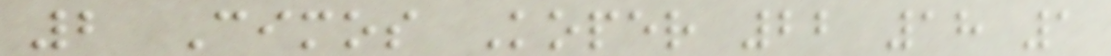2 Cimos Koper 22 18 1
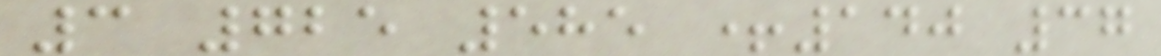3 725 585 +140 37
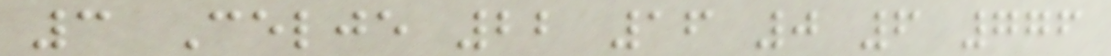3 Celje 22 16 0 6 776
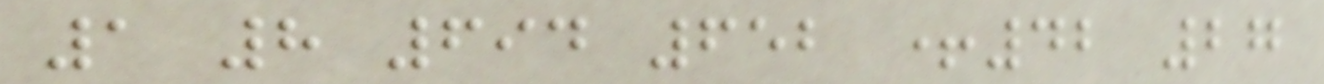1 8 694 652 +42 27
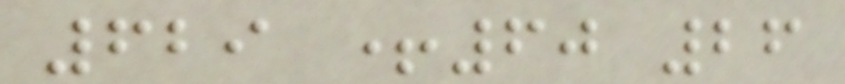629 +60 26
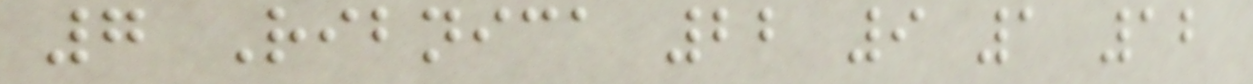7 Ribnica 22 9 1 12
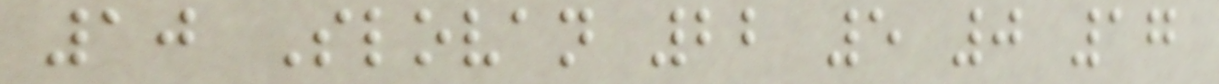10 Slovan 22 5 0 17
